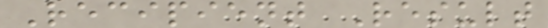Recipient Result
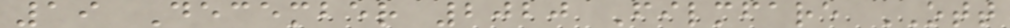19 December 2020 Filmfare OTT
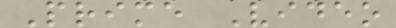Prime Video
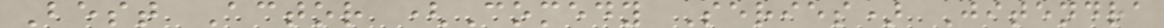Best Actor (Comedy Series) Jitendra
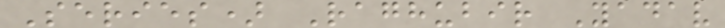Series) Raghubir Yadav
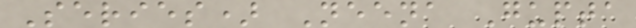Series) Neena Gupta
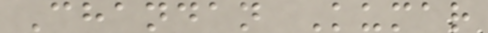Chandan Kumar
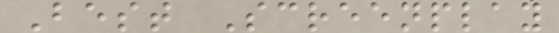Best Screenplay
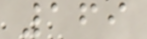169
